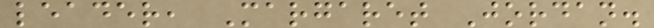leader, Margaret Jordan.
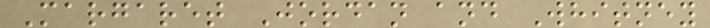Margaret Jordan and Whitney
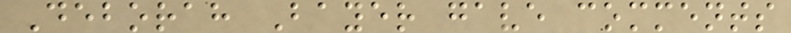Deborah Bayer gave comments
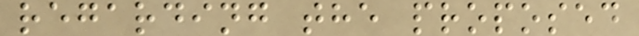regarding the proposed
